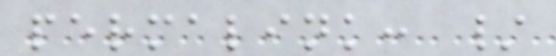permalink: /
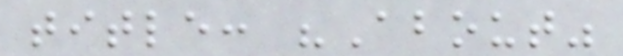title: "About"
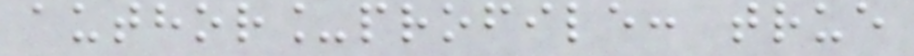author_profile: true
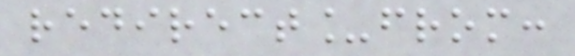redirect_from:
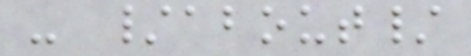- /about/
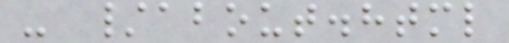- /about.html
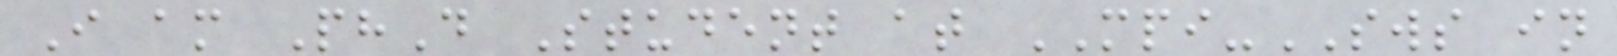I am PhD Student at MPI-SWS in
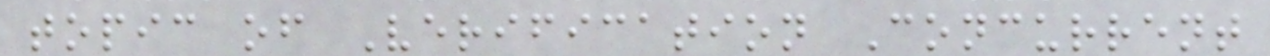topic of Verification Concurrent
